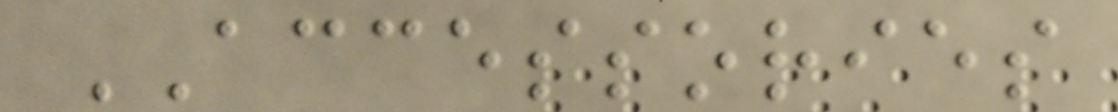ACCESSORIES
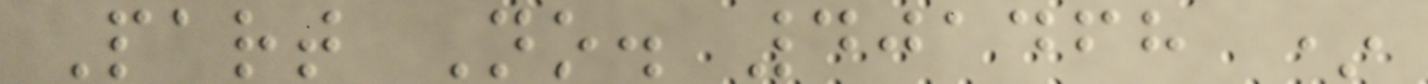Part No. 401468 *
